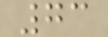73
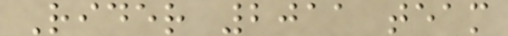Rider 2011 team
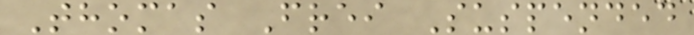Thomas Frei Suspended
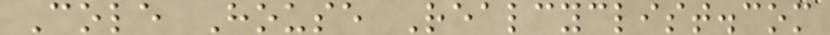Cole House Realcyclist.com
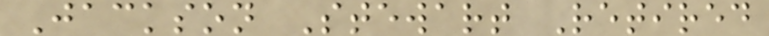Jackson Stewart Retired
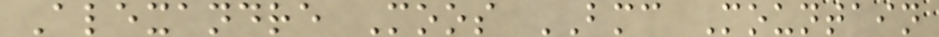Alexandre Moos BMC Mountain
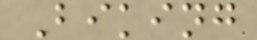Biking
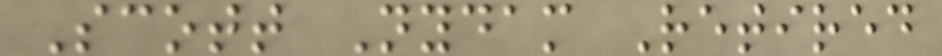Scott Nydam Retired
